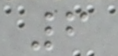6
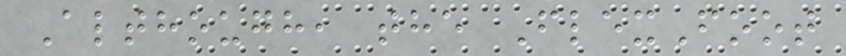Although, the FlexFoot
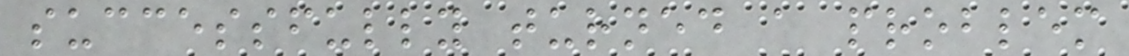successfully turned a problem
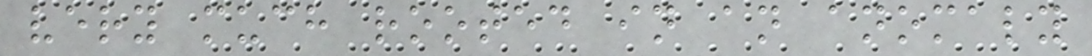very much rooted in an anomaly
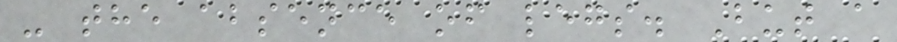- the absence of legs. But a
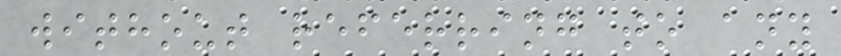without referring to any
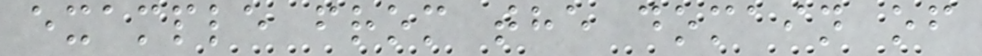example from the domain of
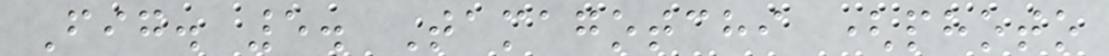Fig. 5. Tamagotchi (photo
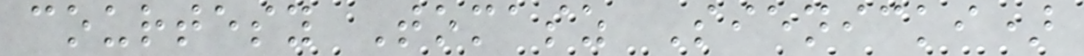courtesy Tomasz Sienicki)
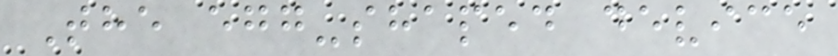The egg-shaped device
